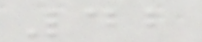42
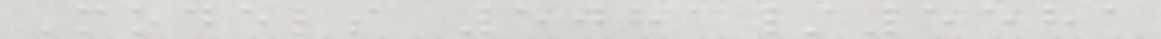Models 5081/5581
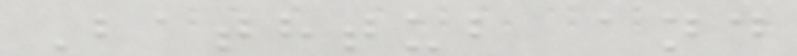Bathtub and
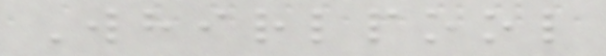Whirlpool
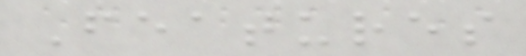Features
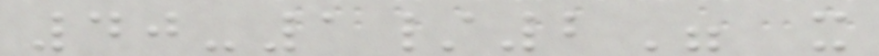40-1/2" x
